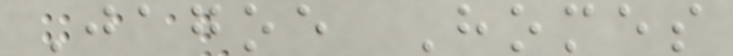Jagoe Homes
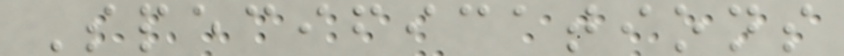Specifications
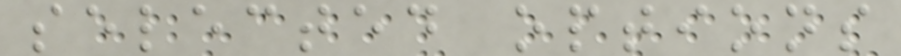selected options
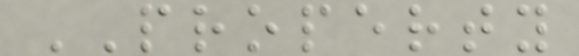PROPERTY
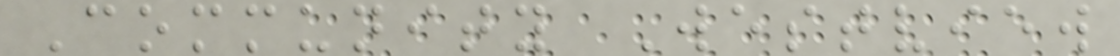Community Westview
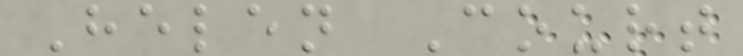Helen Court
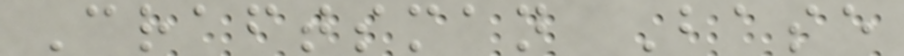Craftsman Base
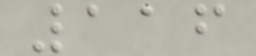116
